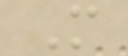M
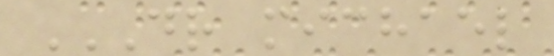DR MICHAEL
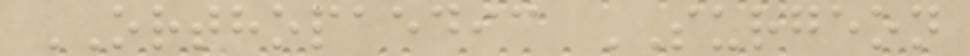ORTHOPAEDIC SURGEON
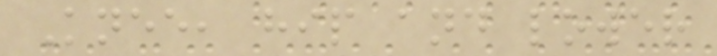Knee, hip and lower
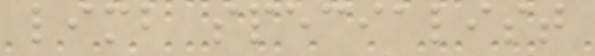limb specialist
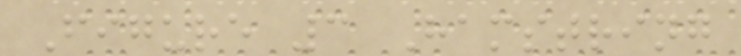Figure 3 Hamstring
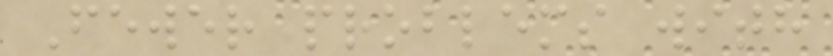Fewer problems with
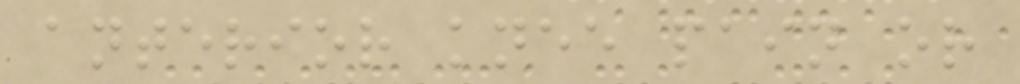anterior knee pain or
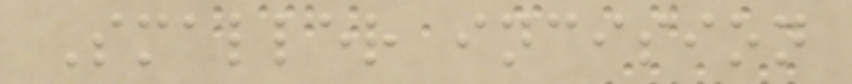Smaller incision
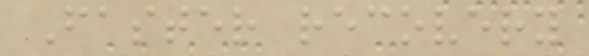Faster recovery
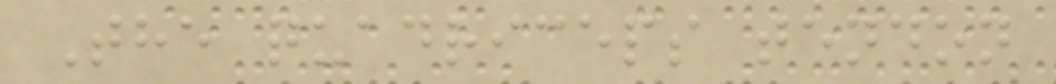The quadriceps tendon
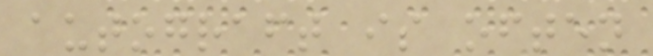autograft is often
